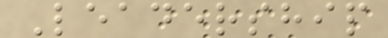Leadership
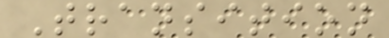Transition
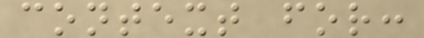context for:
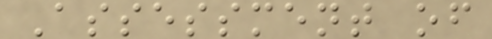Assessment of
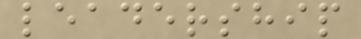leadership
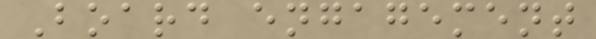Board engagement
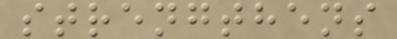strengthens
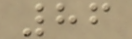86
